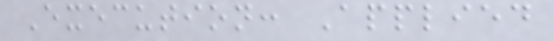Execution: Applied
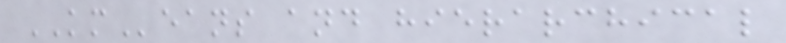KMeans and hierarchical
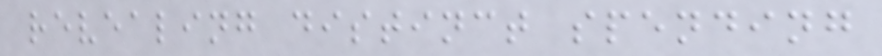revealing distinct spending
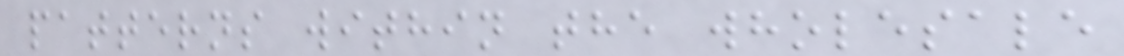patterns within the wholesale
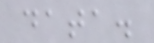data.
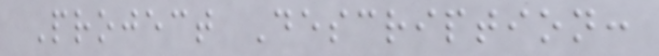Project Description:
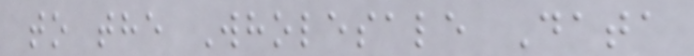to the Wholesale Data
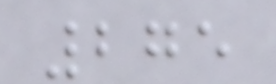275
